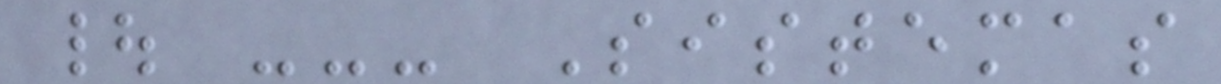| --- Sistemas
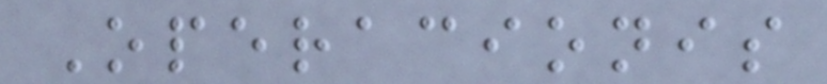Operacionis
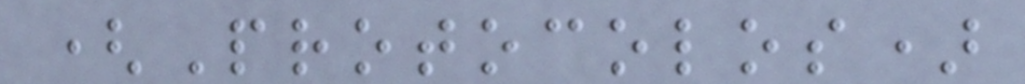(Protocolos)
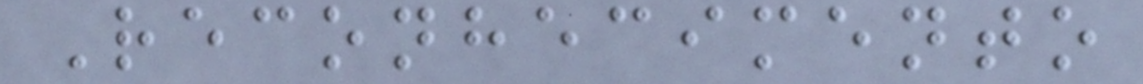Reconhecimento
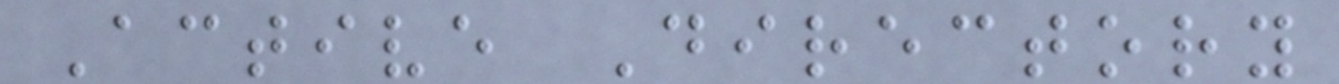Active Directory
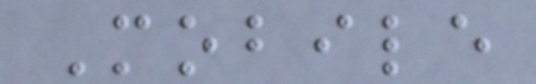Mobile
